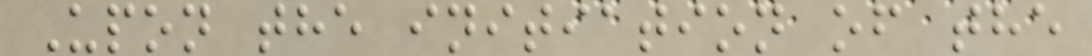Upon the initiation of the
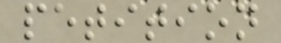petition
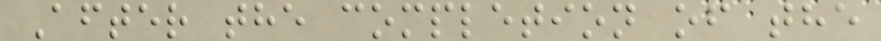After the completion of the
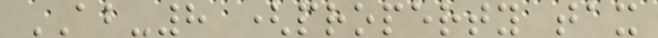AB-8 (property tax
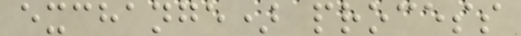exchange) process
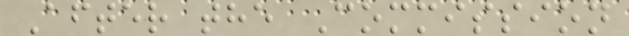After the Commission
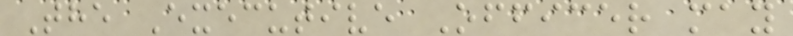The Executive Officer may
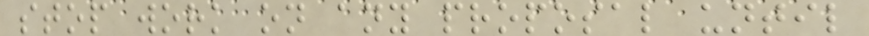stop work on any proposal until
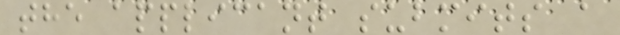the applicant submits a
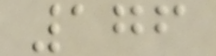176
